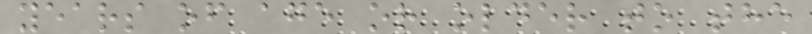years of age or older to the
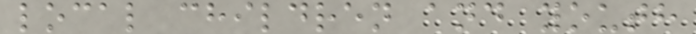local children and youth
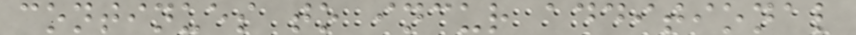continues to incur additional
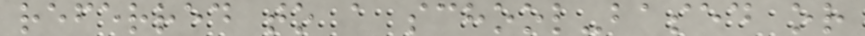referred to a school-based or
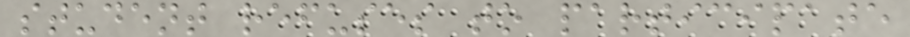student refuses to participate
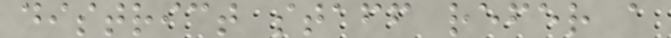district staff refer a
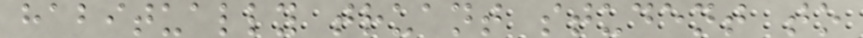habitually truant student to
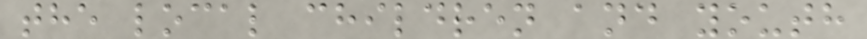the local children and youth
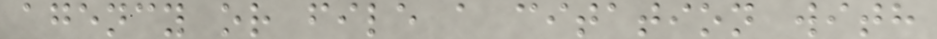agency or file a citation with
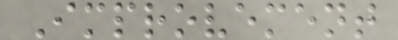Improvement
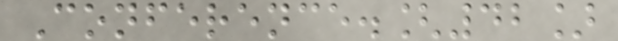Conference.[42]
